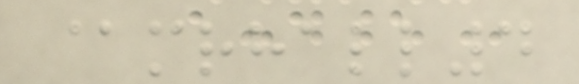@mrhall4
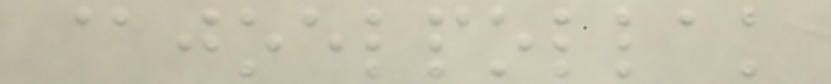@joelpollak
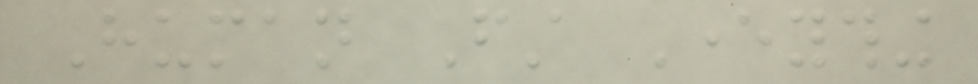Human First Everything
